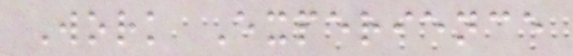Work Experience
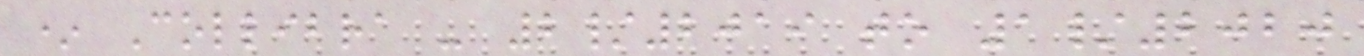* Collibra - 2/2019 to 1/2020
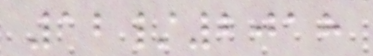12/2018
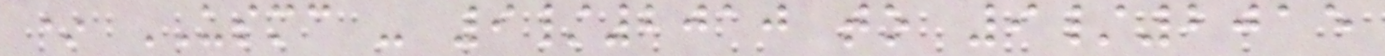* USMC - 9/2010 to 9/2015
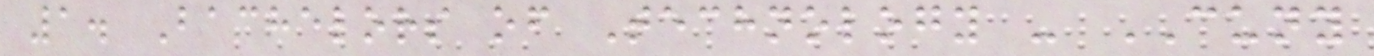1. Bachelors of Technology - CUNY
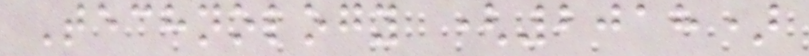Technology (2018)
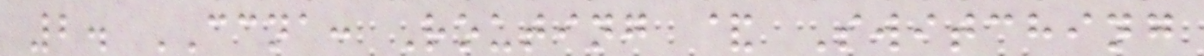2. CCNA: Routing & Switching
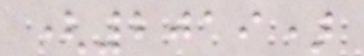(2019)
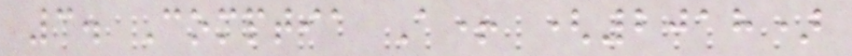3. Comptia A+ (2018)
